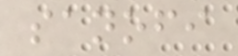sanofi
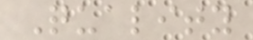Quality
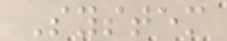System
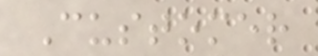Customer
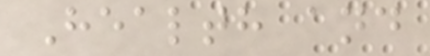Health and
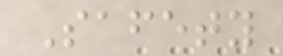Safety
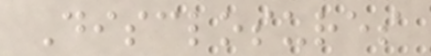Disclosures
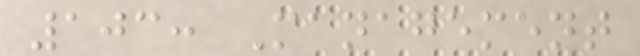103: Management
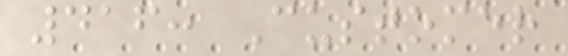416: Customer
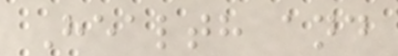Health and
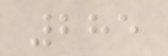285
